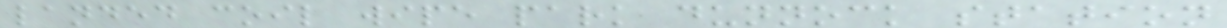landed coil wipe park dunnock station
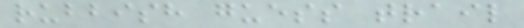rubbish guess trail
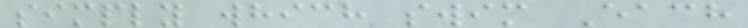simply which swim Each
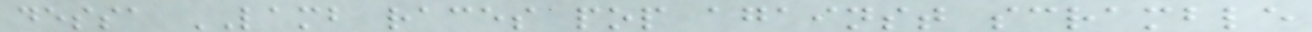dessa LAMB races pop against scramble
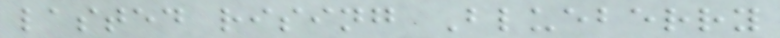lasted rising Blueberry
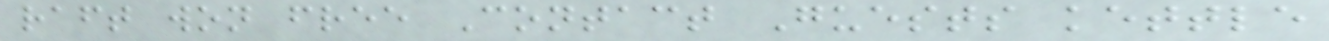raft won free Contact Guests kettle
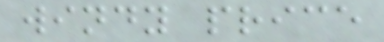windy price
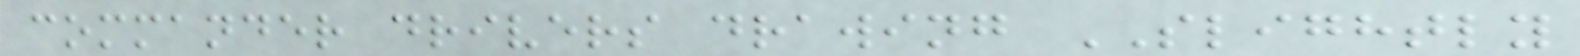commander drivers drawing SLIGHTLY
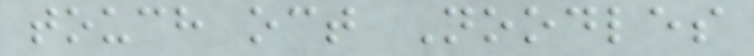touch oct Noodles
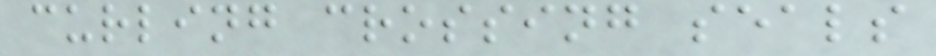curling crossing seals
